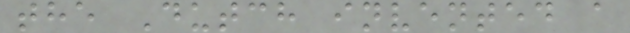the Dutch invented a
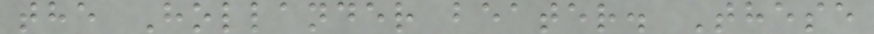the Hollander beater. These
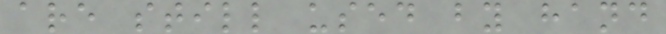are still used by hand
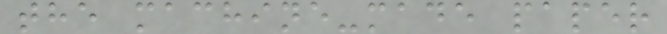the machine-made paper
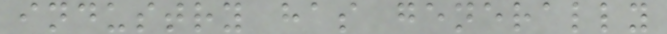industry has generally
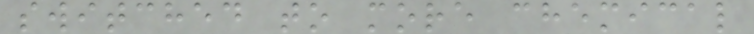switched to more chemical
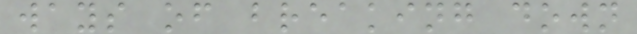ways of breaking down
